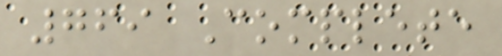769 Complete
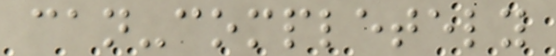can-completely
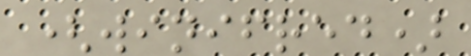(winifred)
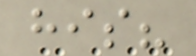his?
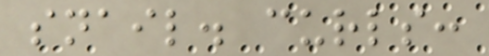snail. curls:
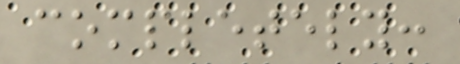completely:
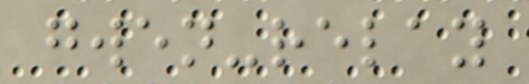gwen-relay
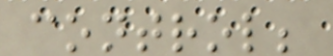control;
